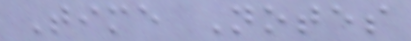Time Notes
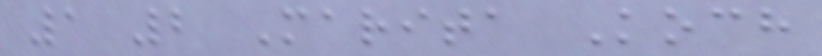1 2 Marita Koch
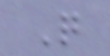Q
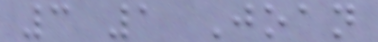3 1 Joan
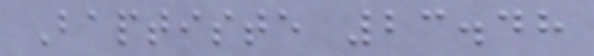Baptiste 23.48
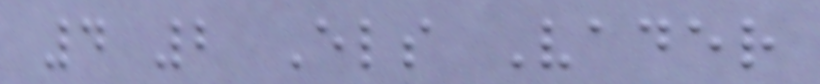4 2 Els Vader
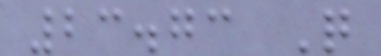23.73 Q
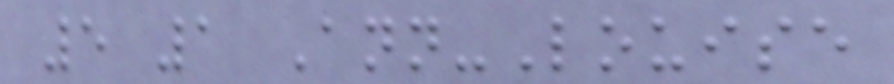5 1 Ann-Louise
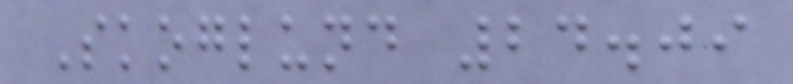Skoglund 24.09
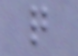q
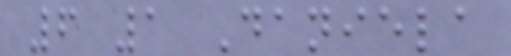6 1 Daniela
